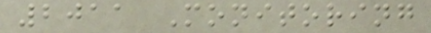2011 Monitoring
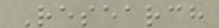Research
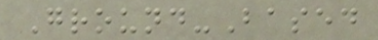Ground-Based
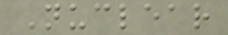Nuclear
